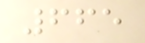665
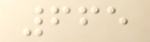665
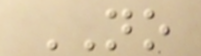NO
